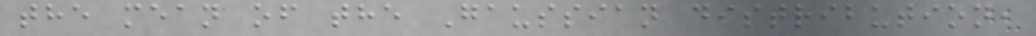the mean of the Gaussian distribution,
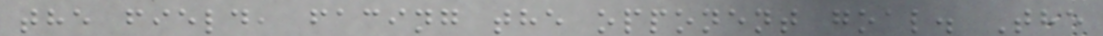the field, facing the opponent goal. The
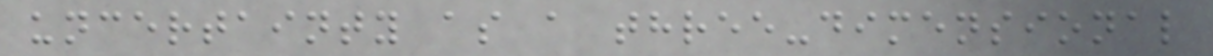uncertainty as a three-dimensional
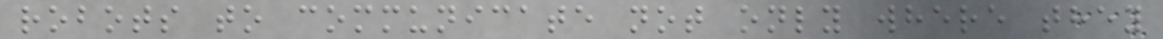robots to communicate not only where they
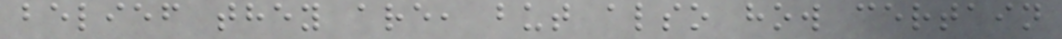belief they are, but also how certain
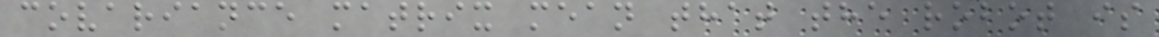covariance matrix mean that the robot is
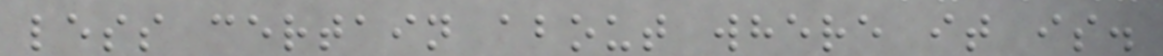less certain about where it is.
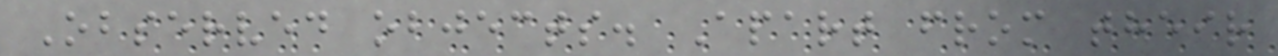Observed objects. Apart from their
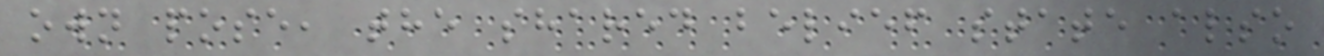own pose, the shared belief state also
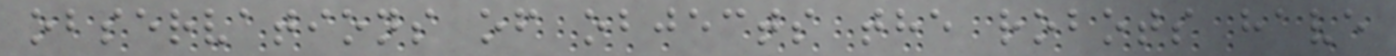observations of objects the robots have
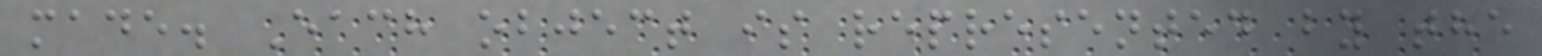made. Each object is represented by the
